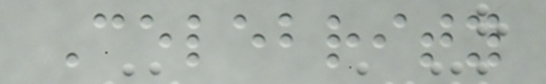Celebrity
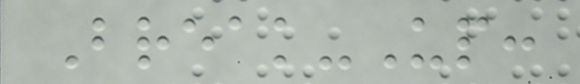Break-Up:
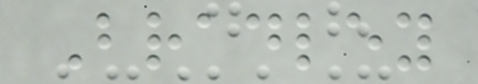Bradley
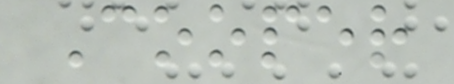Cooper
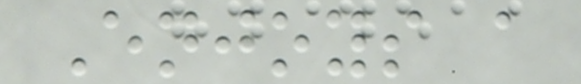Enjoys a
